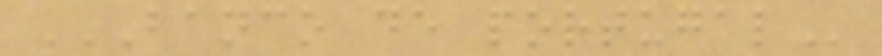BANCO DE PORTUGAL
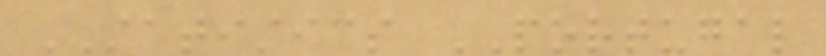STATISTICS PORTUGAL
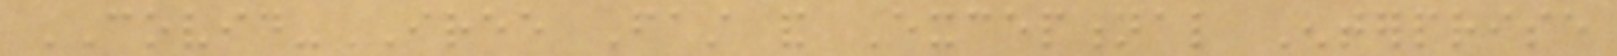COVID-IREE Fast and Exceptional Enterprise
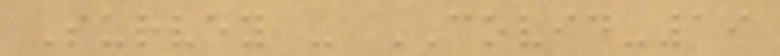Survey - COVID-19
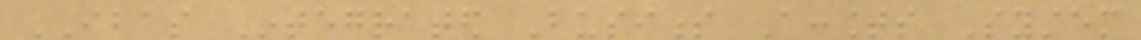IBAS Integrated Business Accounts System
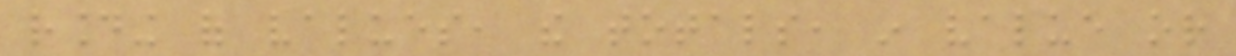rounding of values, the totals, in value or
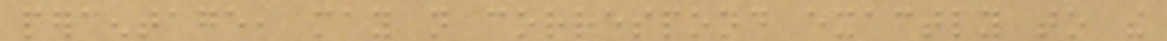percentage, may not correspond exactly to the
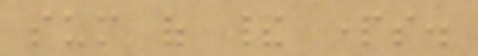sum of their parts.
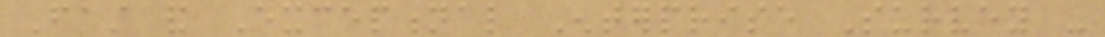Fast and Exceptional Enterprise Survey -
